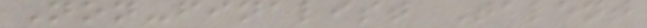Non-finalist Talent
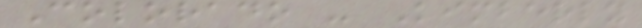Colorado - Kimberly
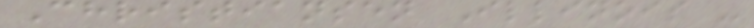Christiansen Illinois -
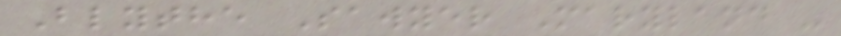Blythe Sawyer Maryland -
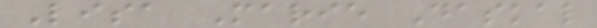Lisa Marie Daskal
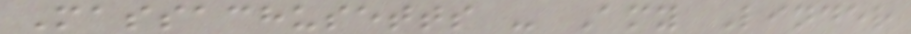Massachusetts - Amy Linder
